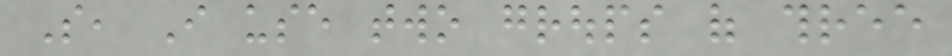So, I use two groups of three
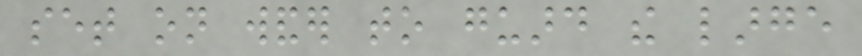set on wander to guard the large
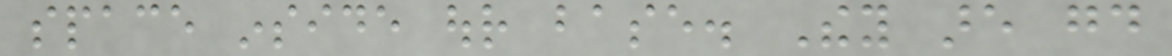space inside our base. They are good
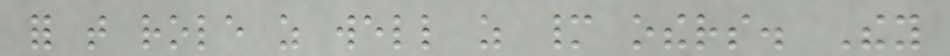for that role as well as many others. They
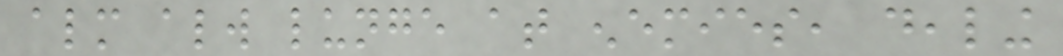almost always lunge at enemies, dealing
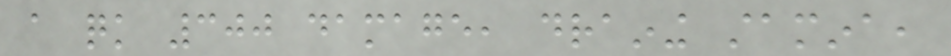a quick 300 damage, draining stamina,
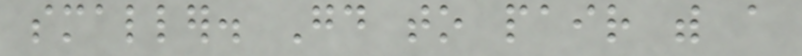smaller. Good to pair with a
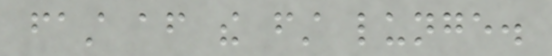fast after the first lunge.
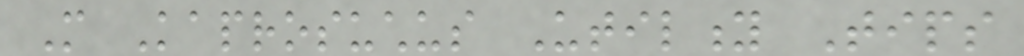More Kaprosuchus Utility Tips
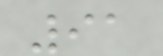91
